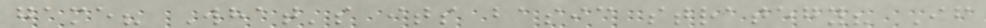game? What's its basic strategy? If
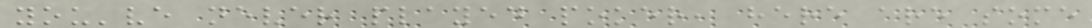you've never played poker, here are some
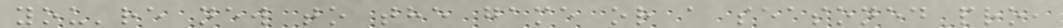you're new to the game or a seasoned pro,
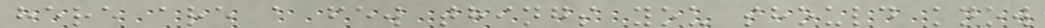here are a few things you should know
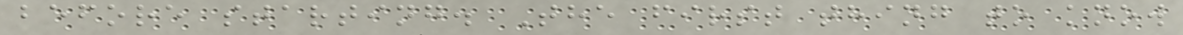before starting. The first thing to know
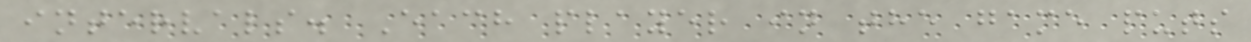intervals. Each player in the game puts
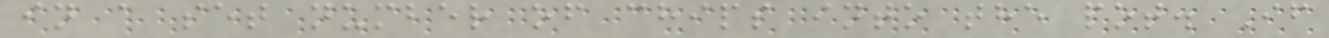in a set number of chips into the pot. If
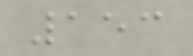153
